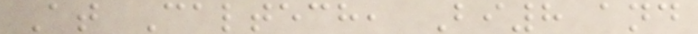At Caltech, Bi8 and
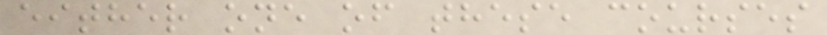either one of these courses
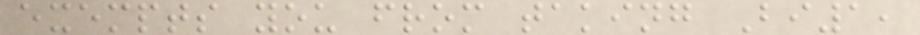exempts you from taking Bi1,
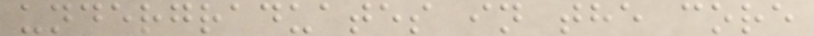undergraduates in the core
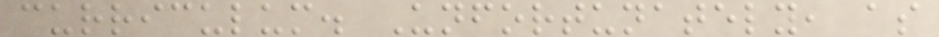curriculum. Unfortunately, as
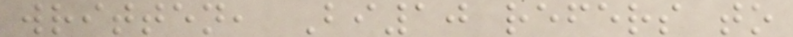written, Bi10 refers to
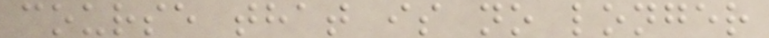course that is no longer
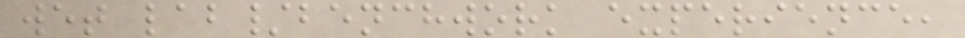wet lab/benchwork experience,
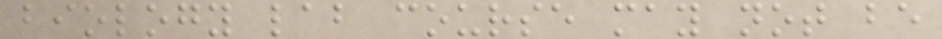biology lab course may not be
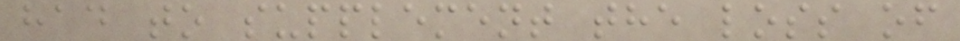had to supplement the loss of
